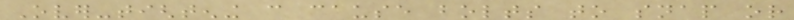Over-tightening can cause bolts to snap or
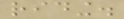riding.
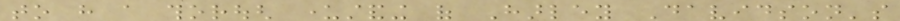to have a thorough understanding of Harley Davidson's
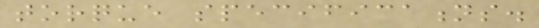torque specifications.
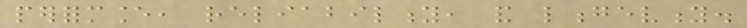performance, reliability, and longevity.
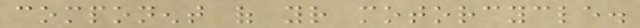component of your motorcycle.
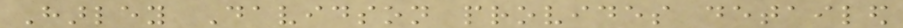Harley Davidson provides detailed
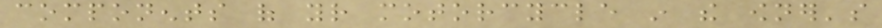components of your motorcycle in the owner's
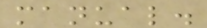manual.
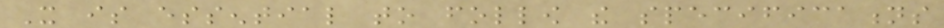It is essential to follow the specifications
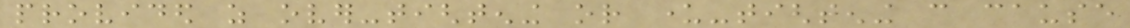provided as over-tightening or under-tightening can cause
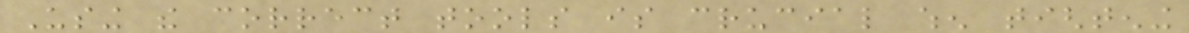Using the correct tools is crucial when tightening
